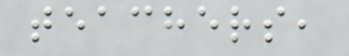teachers,
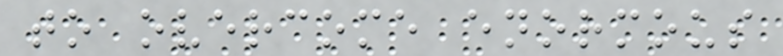to overcome enormous
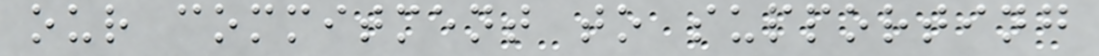our commitment to supporting
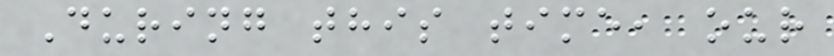During this time, our
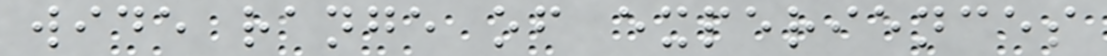wide range of experiences
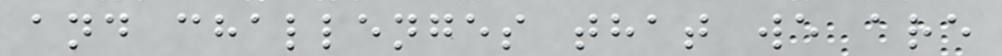and challenges that we are
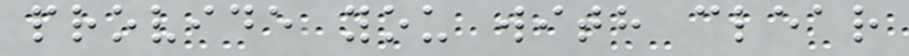provide you with clear
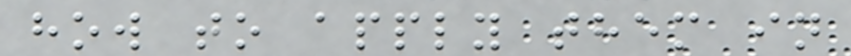how to apply them in
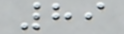89
